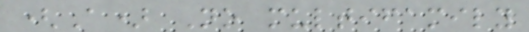(A) No multifamily
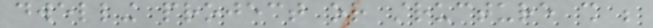dwelling project or structure shall be
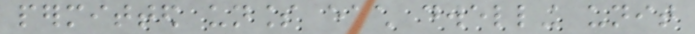permitted unless each dwelling unit
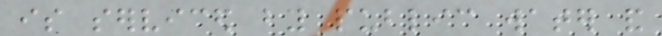is serviced by public water and
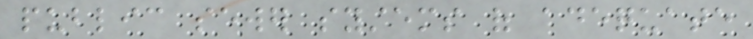public sewer systems of adequate
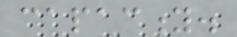capacity.
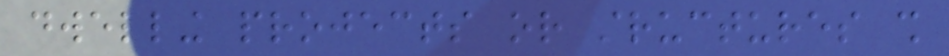dwelling projects or structures shall
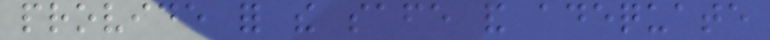provide for the safe and adequate
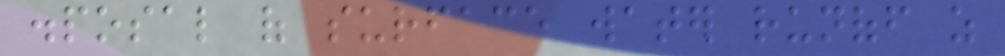disposal of surface water runoff as
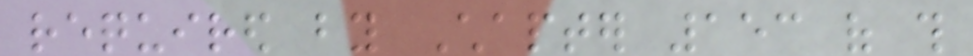required by Chapter 153 of this
